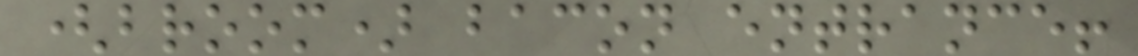(broom) bacon entrance!
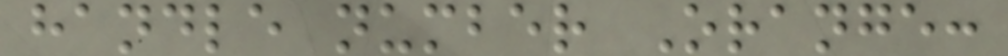handle number Orange:
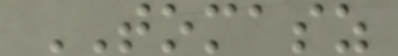TOMASZ
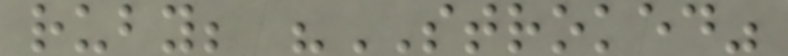ruby; "STROKED"
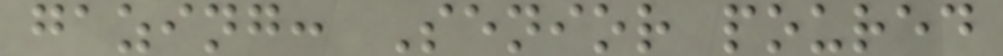gazing: Senior poured
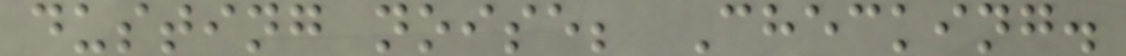dusting noise; Checking.
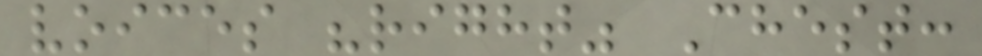voices "right" Chest:
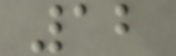12
